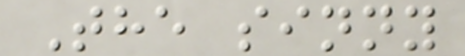The sinny
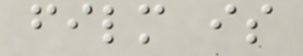film is
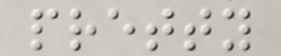pretty
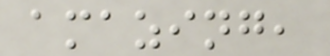amazing,
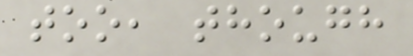too, though
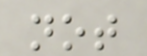not
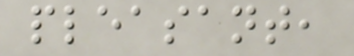pleasant,
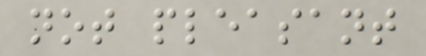not pleasant
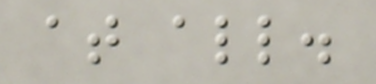at all.
